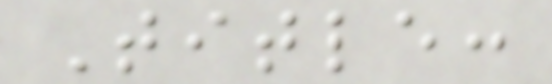Title:
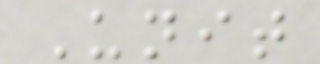Unit
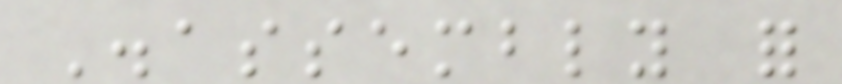Disassembly for
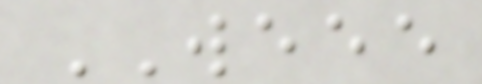WEEE
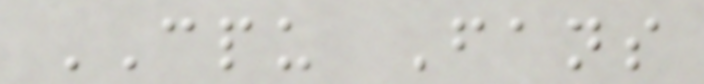CPU Fans
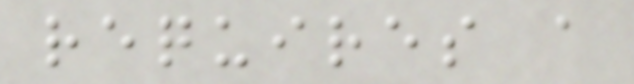requires a
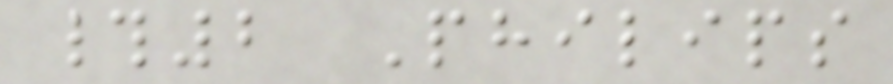#2 Philips
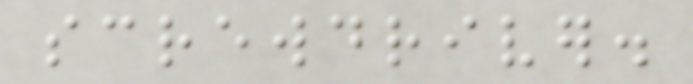screwdriver.
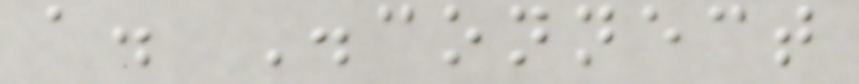a. Disconnect
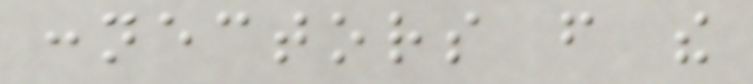connectors from the
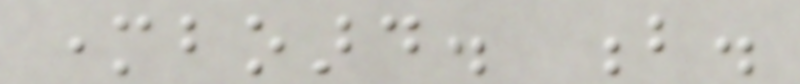motherboard. b.
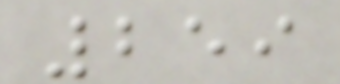259
